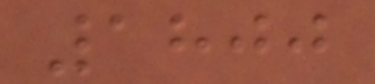1800
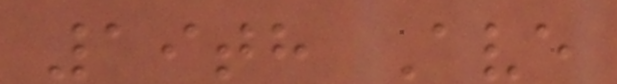19th Ave
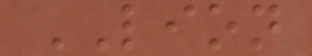LION
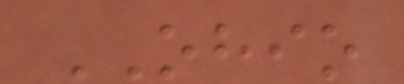OHIO
